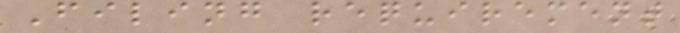Filing requirement
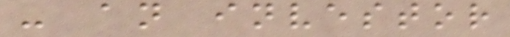- an investor
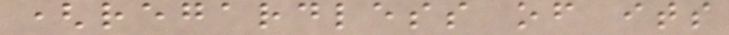(regardless of its
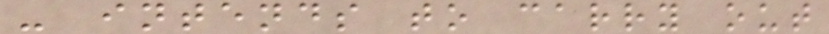- intends to carry out
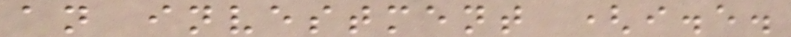an investment (i.e.
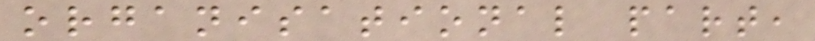organisational part,
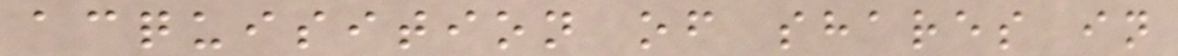acquisition of shares in
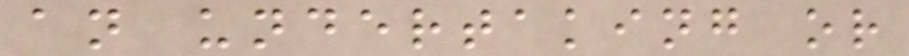an undertaking or
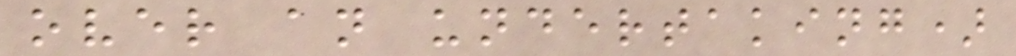over an undertaking)
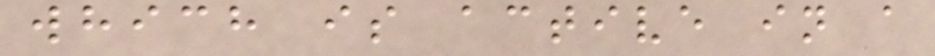which is active in a
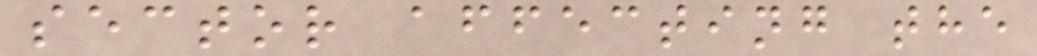sector affecting the
